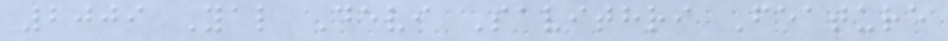2009 Yal Devi Savithri Feature
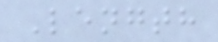Length
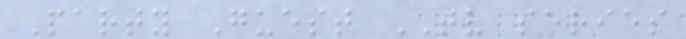Party Guest TV series
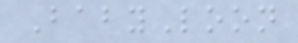BabyLoon
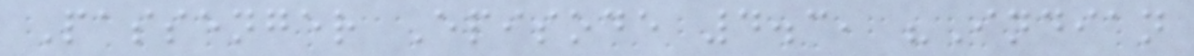Passenger Episode 4.3, "Indian
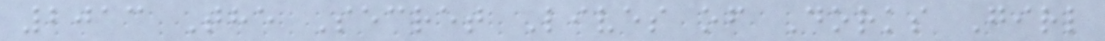2013 The Secret Lives of Dorks Girl
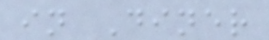in Diner
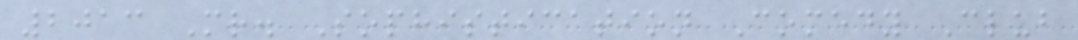2013 Mr. Sophistication Comedy Club
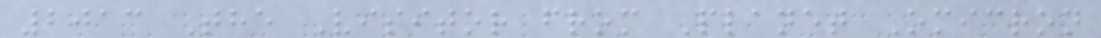2013 The Visitor from Planet Omicron
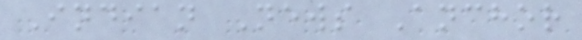Indian News Anchor
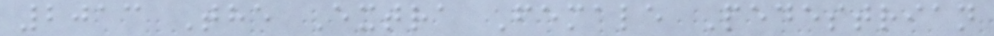2013 The Extra Female Pedestrian
